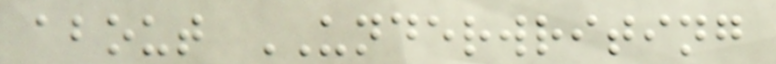about UNDERWRITING
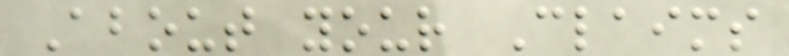About your Claims
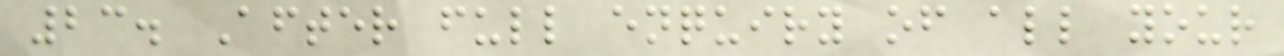23. After full enquiry of all your
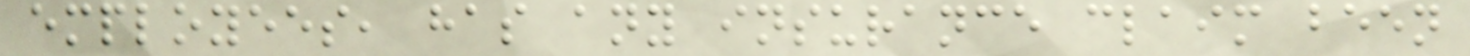employees, has any insurance claim been
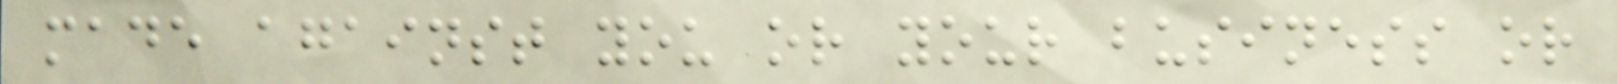made against you or your business or
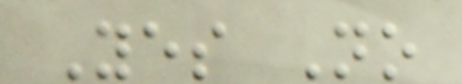Yes No
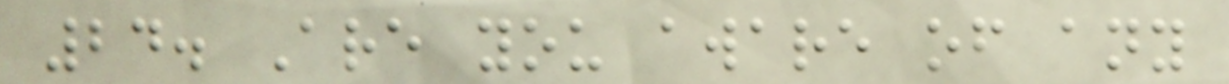24. Are you aware of any
